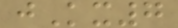jKx7
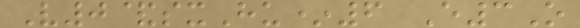V0&sxHu*6 E3O
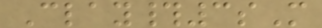Clay#3sM
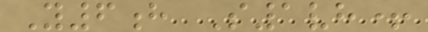Y6h S1vh+
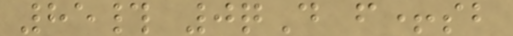85# 0qD f+sb
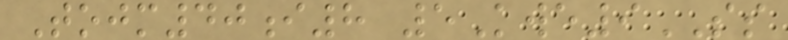Tojm40i8 5Kwe9SS
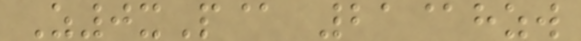Z0xP@ 21@hzw
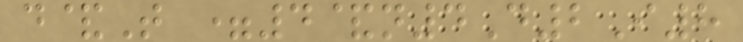d&T =4&n4D2I8
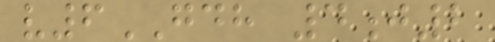v6GDH 4j2
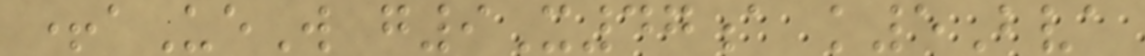+aUeW g9X47a k5Bva
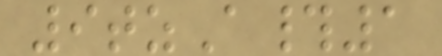9tzA#1
